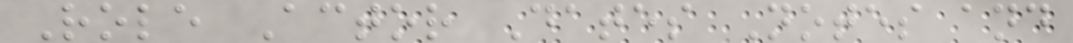Role Actor Dates Notes and
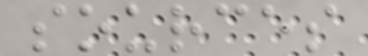sources
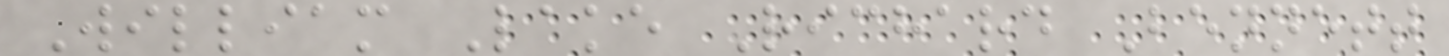William Lake Richard Bennett
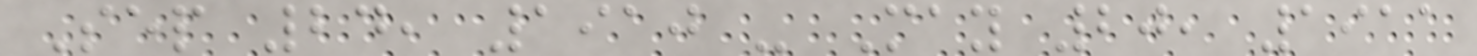Sep 24, 1910 - May 20, 1911
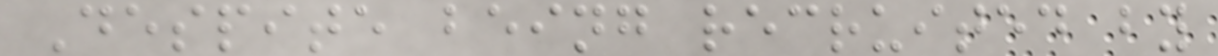Despite being recruited by
